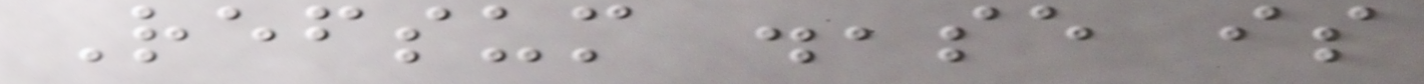Refsum disease is
